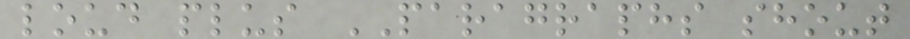loud plus PARAGRAPHS shout
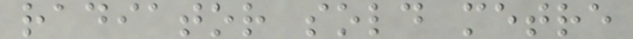radiator sold metre
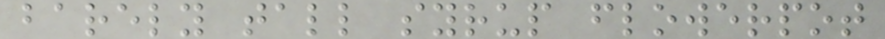barely tall syrup flowerpot
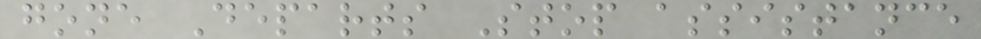gone Departs Stop assistance
